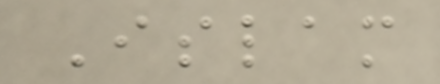Islam
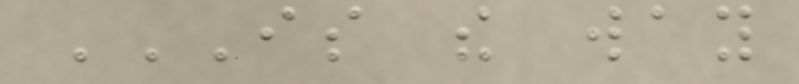IS THE WAY
